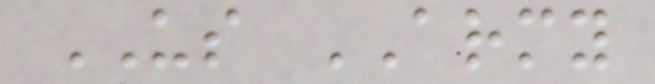US ARMY
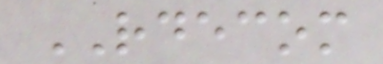RDECOM
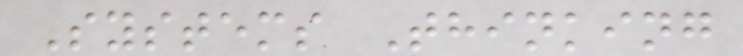Systems Thinking
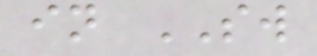in SW
